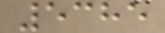5385
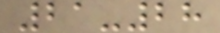21-28
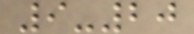9-20
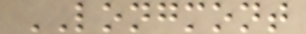LONGMONT
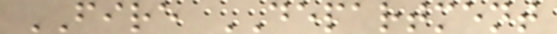FIRE DEPARTMENT
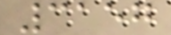3157
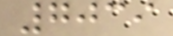7039
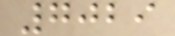7029
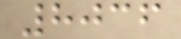8036
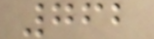762
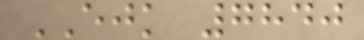EJK 7840
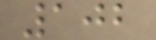102
